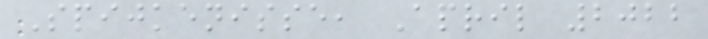Spijkenisse, April 2022
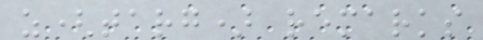z(targ) remarks
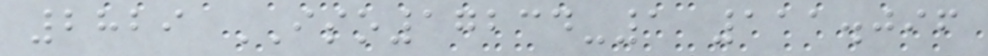2829 ISO17234-1 111.096
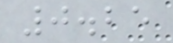0.25
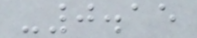-0.15
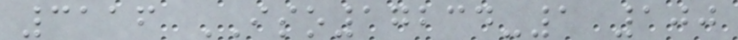3116 ISO17234-1 100
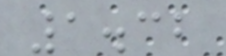1.32
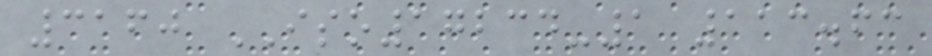3160 ISO17234-1 113.63
